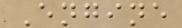Engine
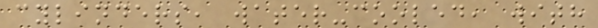cylinders, water-cooled, with
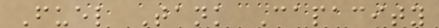Fuel Tank Capacity
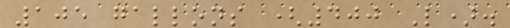105 gallons (400 L).
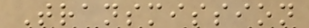Transmission
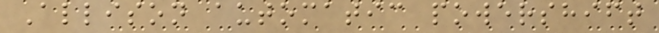Allison automatic powershift
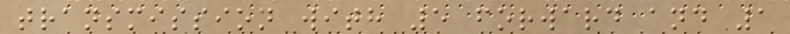transmission with 5 forward and 1
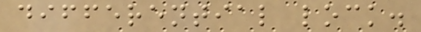differential lock.
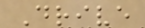Drive
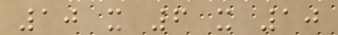10 x 6 x 10
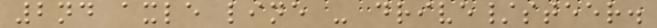2nd axle line - drive/steer.
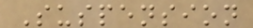Suspension
